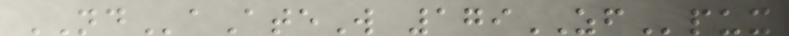NDaAteW 179ZFpux
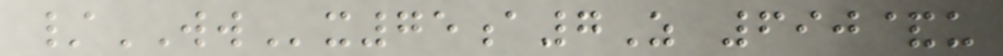/WWx75a7Z 690&u
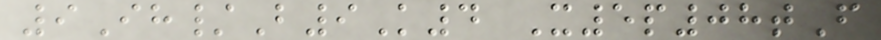9Ih/B9K4 X5p08tF
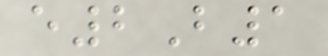e2B1
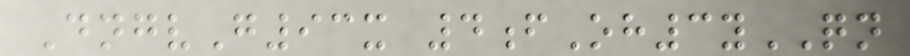DngvG93x 4fOh3yQN
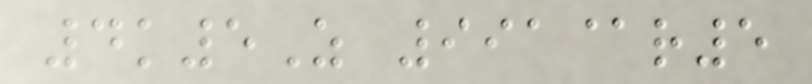4k5Z 991@r5
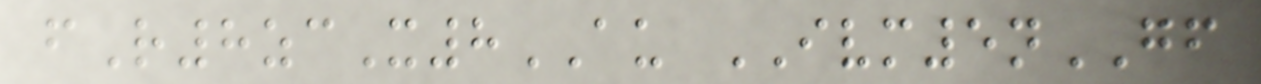fR8zcX8AU IVM5nGF
